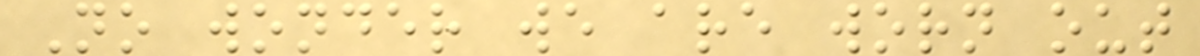No wonder we are worn out
